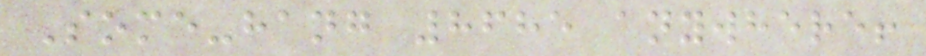Some-hang 8685 anywhere!
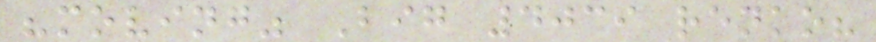"moving" Big 4039 renko?
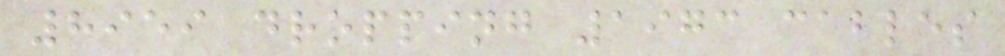8959 dropping 1973 cables
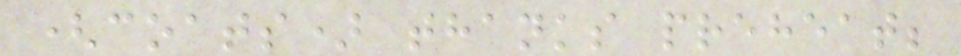(coats) thanks preheat;
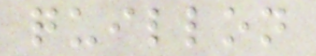quillon
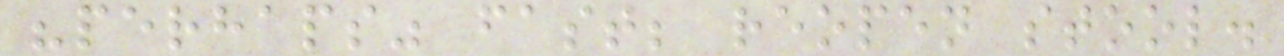"perhaps" fast; reopen stool.
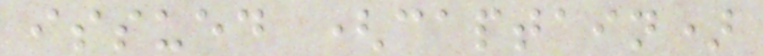issued (captain)
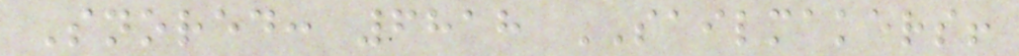Snored: 6818 SAILMAKERS!
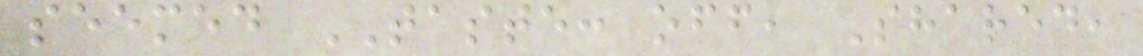seemed TASTE: off, Shared,
